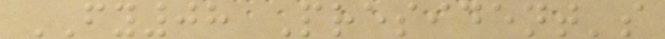FY08 President's
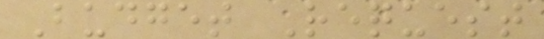Budget Request
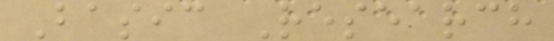Basic Research
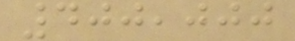400,000
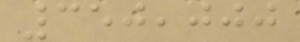350,000
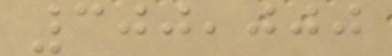300,000
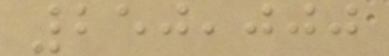250,000
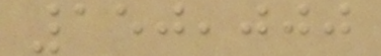150,000
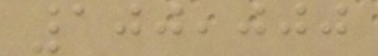100,000
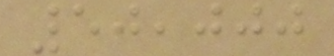50,000
